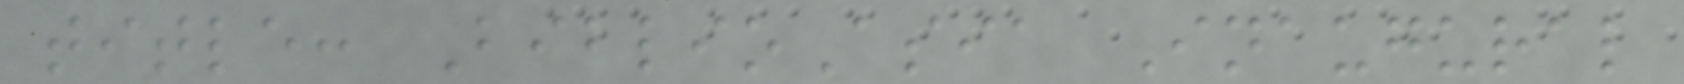title: BiblioAsia Inaugural
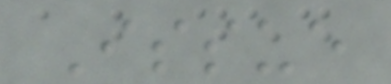Issue
